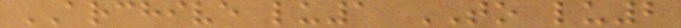ARCHIVE lu1 TO lu2
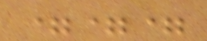===
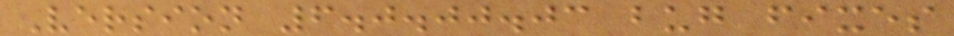Version 6.0.00.03 bug fixes
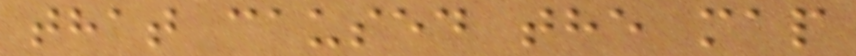that caused the map
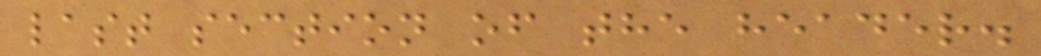last section of the header.
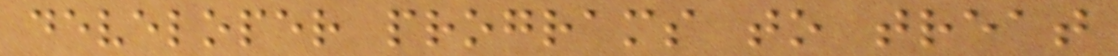developer programs to treat
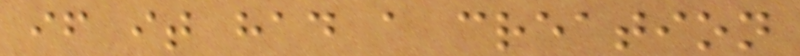if it had a creation
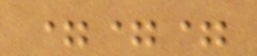===
